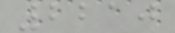2210
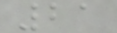21
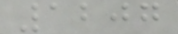1207
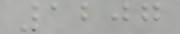1207
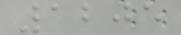1205
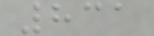831
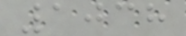1038
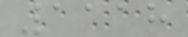1118
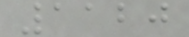1120
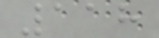118
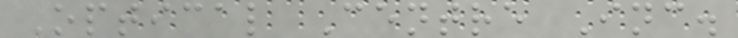Optical Centre Inc.
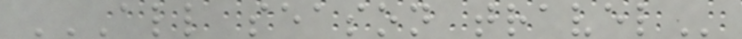ALL SEASON TRAVEL
